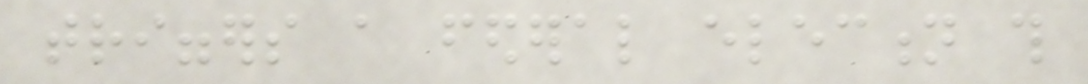triggers a federal election this
